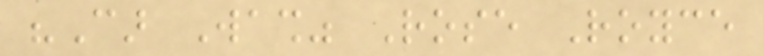"Car Wash" Rose Royce
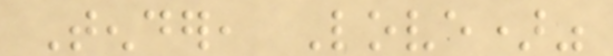Tender, Love)"
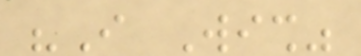"I Wish"
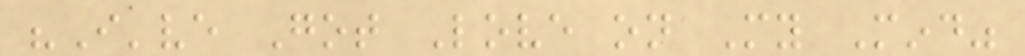"I've Got Love on My Mind"
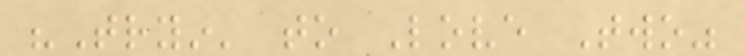"Tryin' to Love Two"
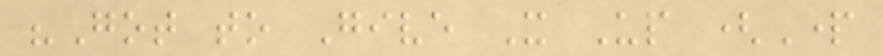"Got to Give It Up (Part
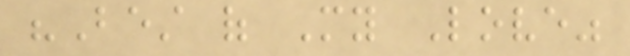"Best of My Love"
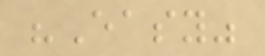"Easy"
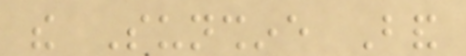the Sunshine Band
